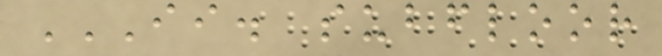II. SUBFLOOR
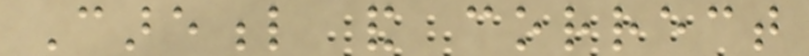Careful and correct
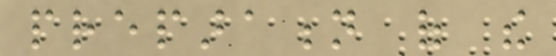preparation of the
